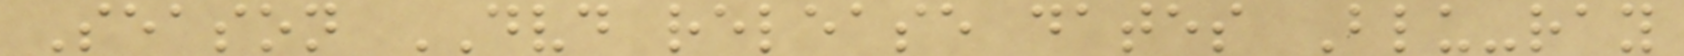Season DVD release dates Blu-ray
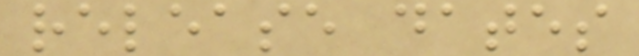release dates
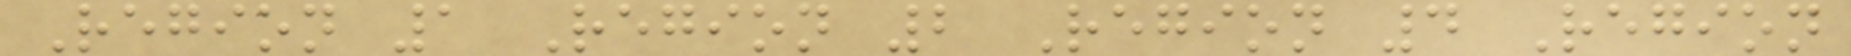Region 1 Region 2 Region 4 Region
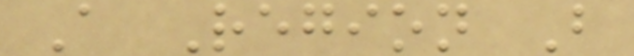A Region B
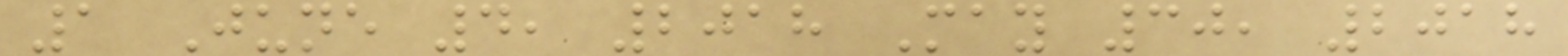1 June 4, 2018 May 30, 2018
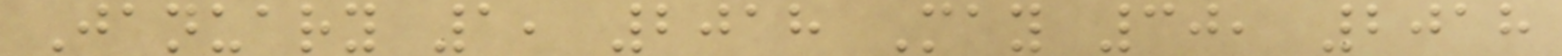January 1, 2018 May 30, 2018
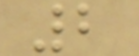2
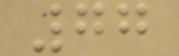77
